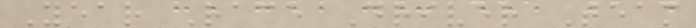Year Race Driver Team
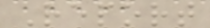Report
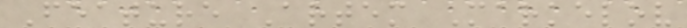Feature Artem Markelov
